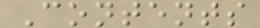Contents
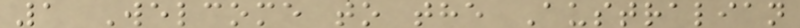1 Welcome to the Australian
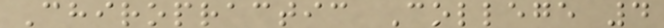Chiropractic College 4
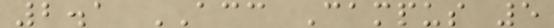2.1 ACC Campus 5
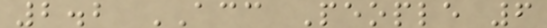2.2 ACC People 6
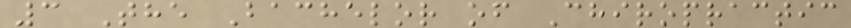3 The Bachelor of Chiropractic
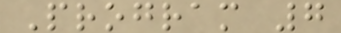Program 7
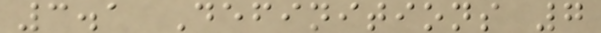3.1 Definitions 7
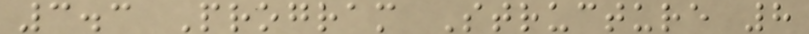3.3 Program Structure 8
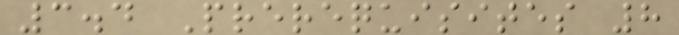3.4 Prerequisites 8
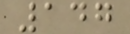147
